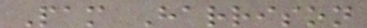Pam Harrison
